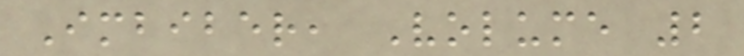Imbiber, Volume 2
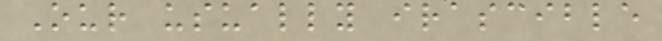Our usually irascible
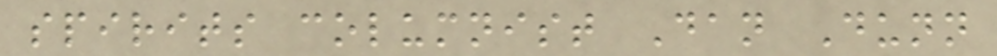spirits columnist Dan Dunn
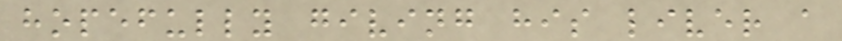hopefully giving his liver a
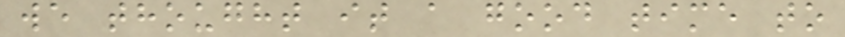we thought it a good time to
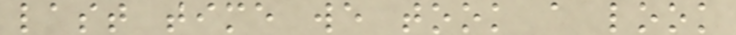last time we took a look
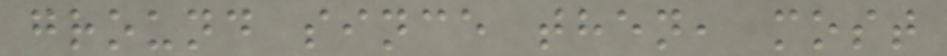ground since then, most
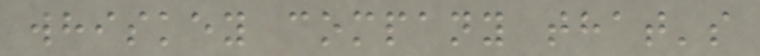whiskey company that's
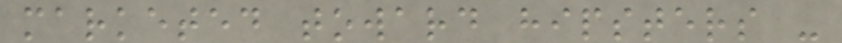marketed toward hipsters -
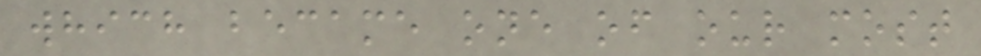which became one of our most
